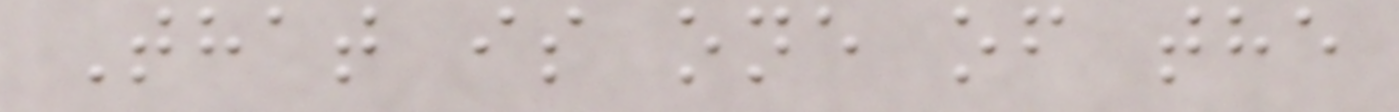That is one of the
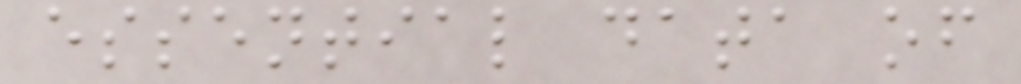essential data of
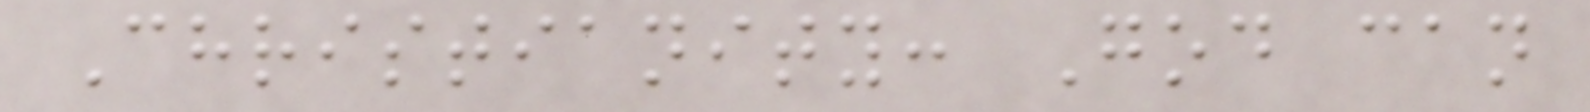Christianity: God can
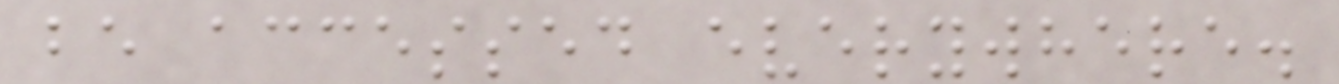be accessed everywhere.
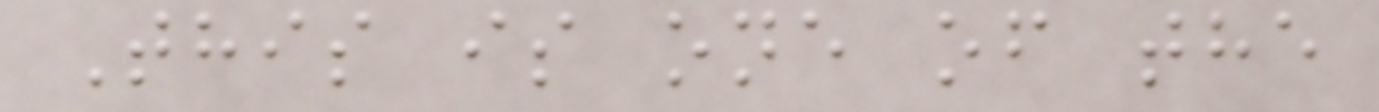This is one of the
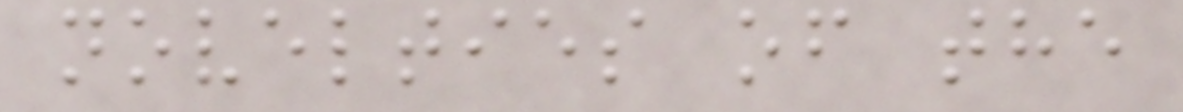novelties of the
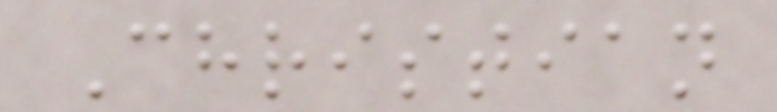Christian
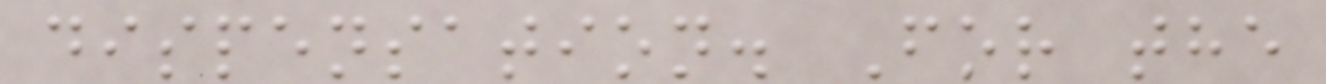dispensation. For the
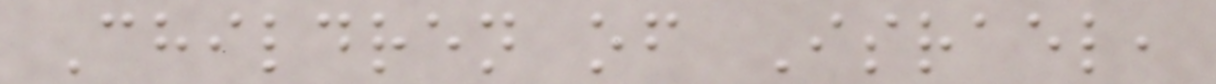Children of Israel,
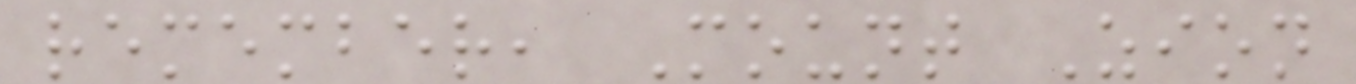remember, Mount Zion
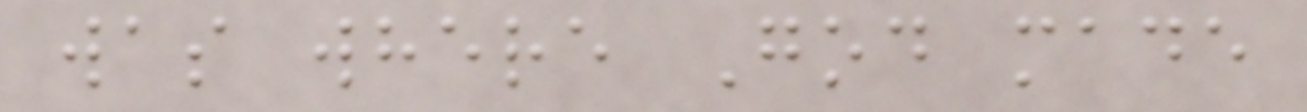was where God made
